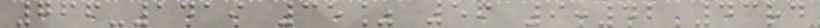766-1419 35% 56 9:42 43rd
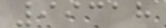99318
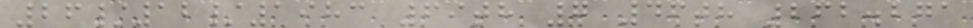26/12/1983 69th 7 46th 262.271
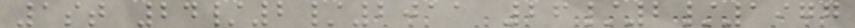1st 24/2/2011 26/2/1977
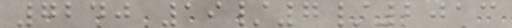7240 19/7/2013
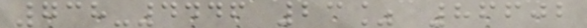738-4446 23% 86602
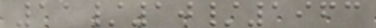11/10/1963
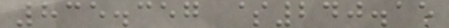835.357 $240.15
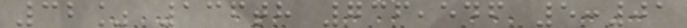32% 136th 736,546 5:01
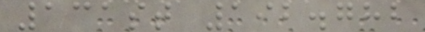131st 192.782
